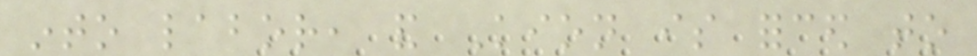into labor, and Kion is forced to
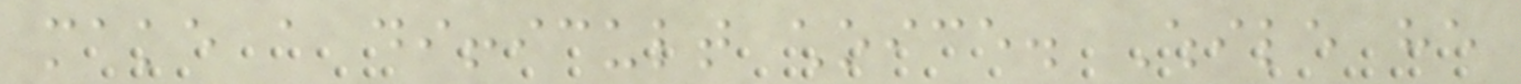make a difficult choice. While he
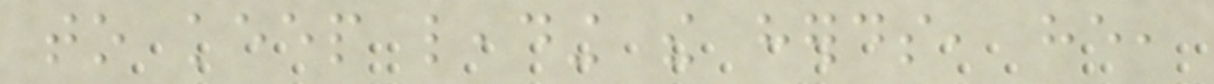to keep leading the herds, he,
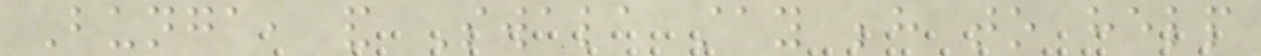Bunga, and Swala stay behind to help
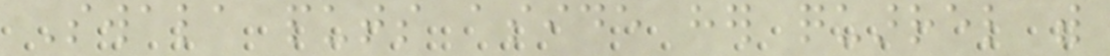Swala puts aside her quarrel with
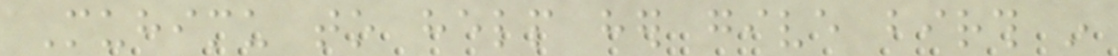Muhimu to help her give birth in
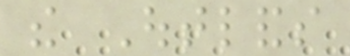the Outlands
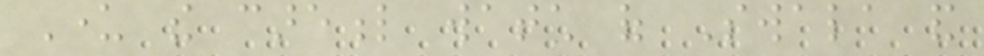Under the careful watch of Swala and
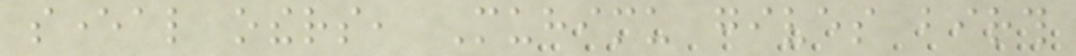several others, Muhimu gives birth
